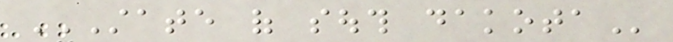STATE OF SOUTH DAKOTA
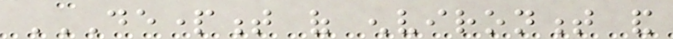DEPARTMENT OF ENVIRONMENT AND
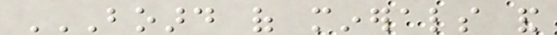BOARD OF MINERALS AND
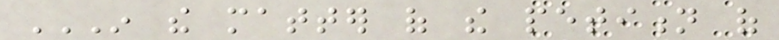IN THE MATTER OF THE PETITION OF
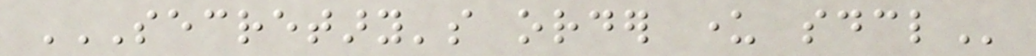SECRETARY'S ORDER UNDER SDCL
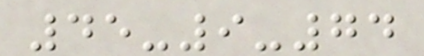45-9-74
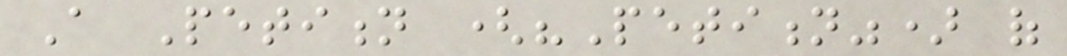A Petition ("Petition") of
